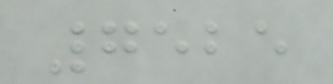7525
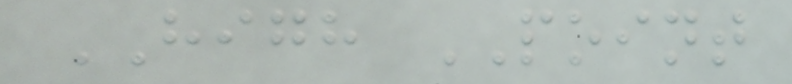HIGH POINT
